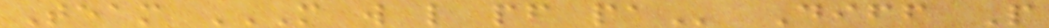Team M W L PF PA Diff P
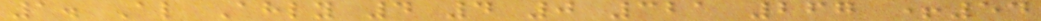1. Al Ahly 4 4 0 321 267 +54
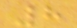8
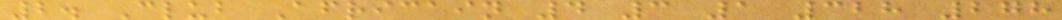2. Club Africain 4 3 1 328 278
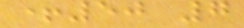+50 7
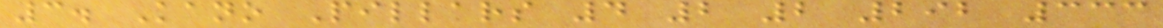3. Kano Pillars 4 2 2 292 333
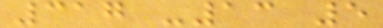317 -13 5
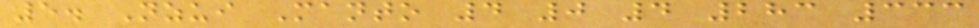5. Nzui Manto 4 0 4 283 333
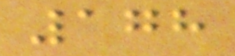178
